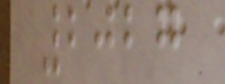2027
